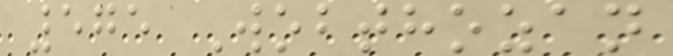575 Wobthozan
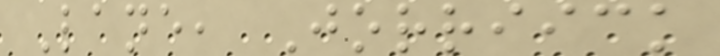Lane, Jorriick
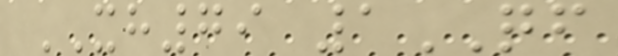XH79 1QF
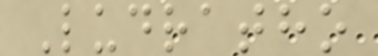Ludratho
